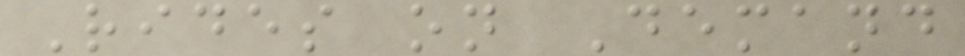Rides on Demand
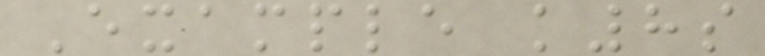Example k8s
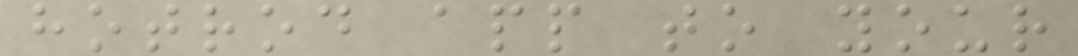hotrod app to your
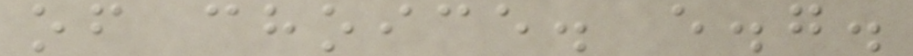of choice. e.g.
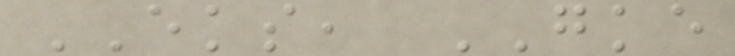EKS, GKE
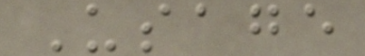Usage
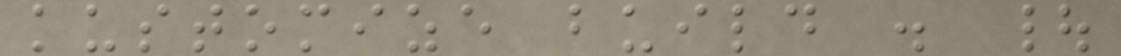kustomize build . |
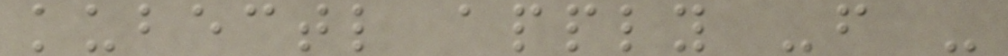kubectl apply -f -
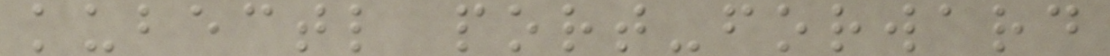kubectl port-forward
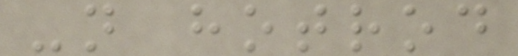-n hotrod
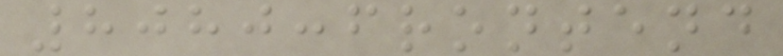8080:frontend
